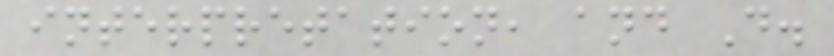interpretation, and D.
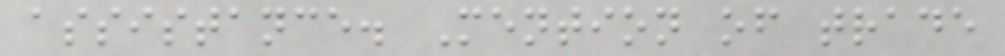assistance. Mention of trade
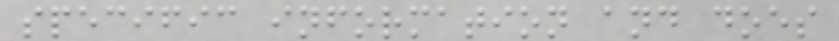specific information and does
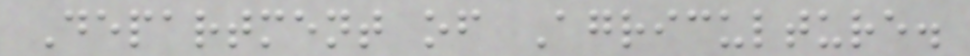Department of Agriculture.
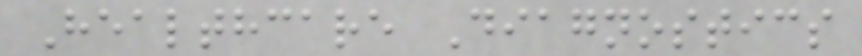Healthcare Diagnostics
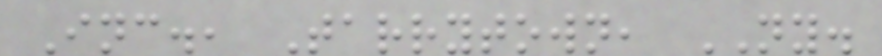Inc., Tarrytown, NY.
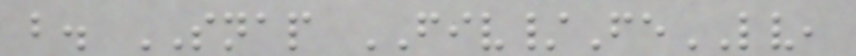b. SNAP FIV/FeLV,
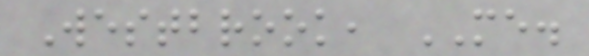Westbrook, ME.
